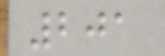201
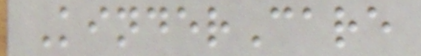KinderCare
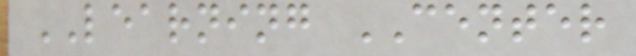LEARNING CENTER
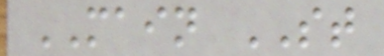MAIN ST
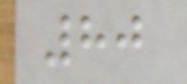80
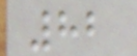82
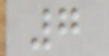7
